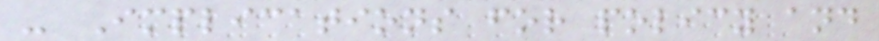- Implications for policy and
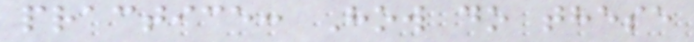practice: How do these
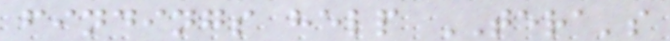findings help TERA's
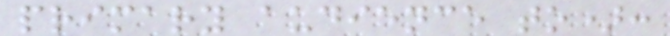primary audience to):
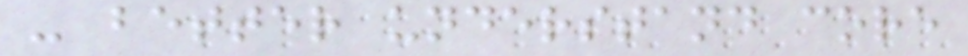- better understand core
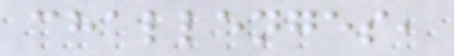challenges,
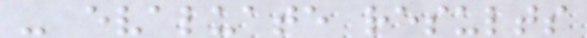- evaluate results
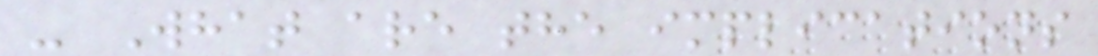- What are the implications
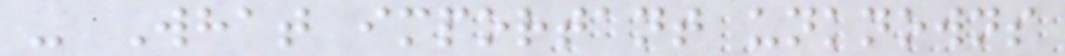- What important unknowns
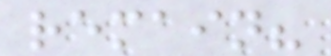remain?
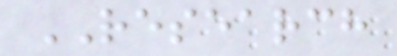RESEARCH
